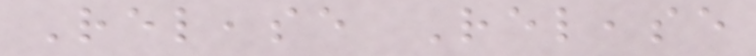Release Release
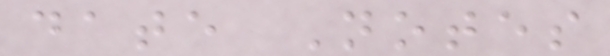date Notes
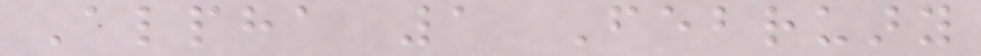Alpha 1 February
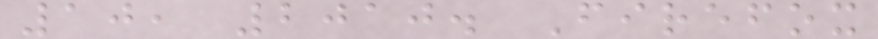10, 2010. Firefox
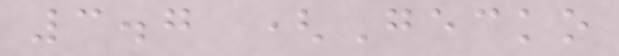3.7 (Gecko
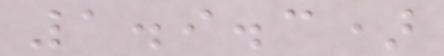1.9.3)
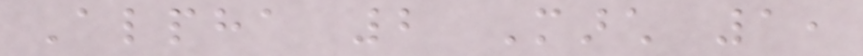Alpha 2 March 1,
